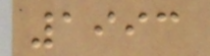1993
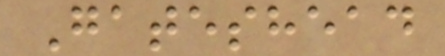Gateshead
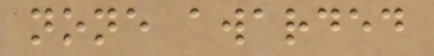none awarded
